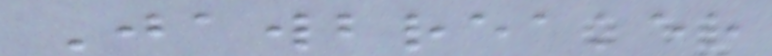Jawbreaker
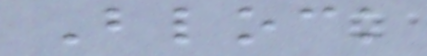Block
